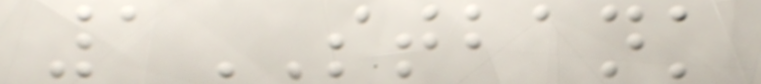1STBANK
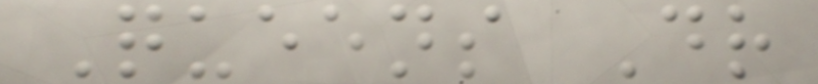Queens Dr
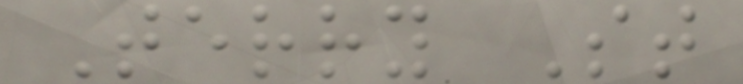Terry St
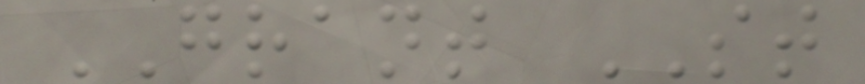GRANT ST
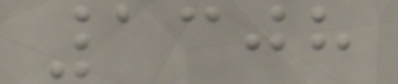1308
